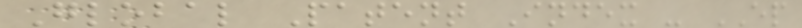Global Patent Index - EP
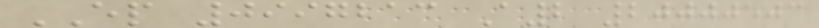EP 0997213 A2 20000503
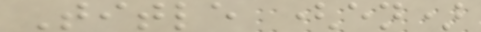Title (en)
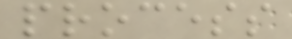process
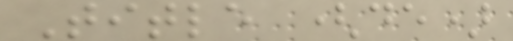Title (de)
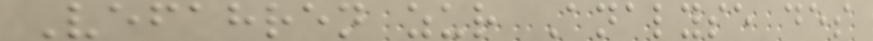Vefahren zur Analyse des
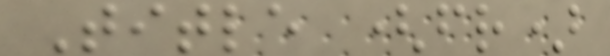Title (fr)
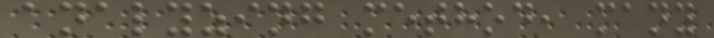analyzing method, many
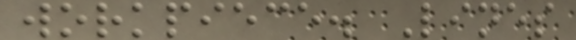workpiece. Lines
